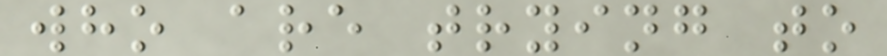who are trying to
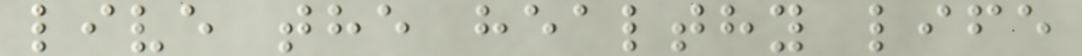live the healthy life
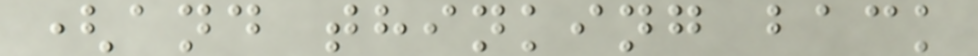(and thinking back
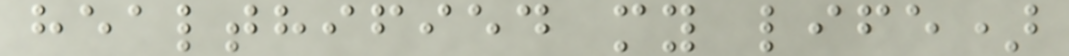healthified my life)
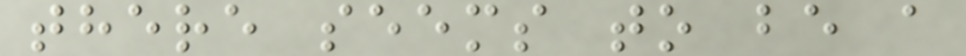there seems to be a
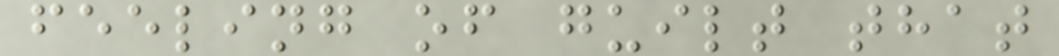feeling of guilt that
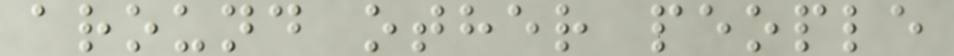around other people
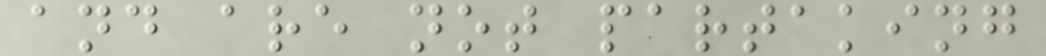and are not partaking
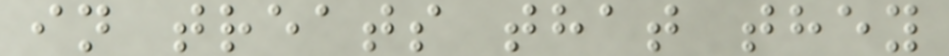in treats that they
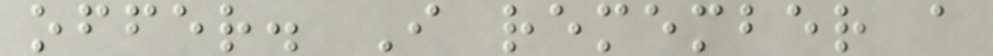offer. I remember a
